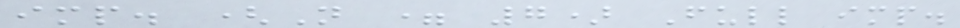imp. (N = 7) Full imp.
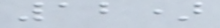12)
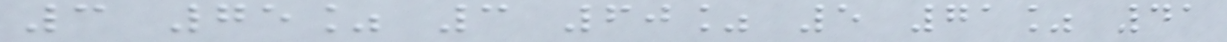3 75% 3 60% 5 71% 41
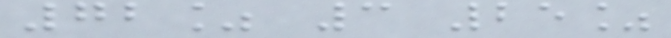72% 3 25%
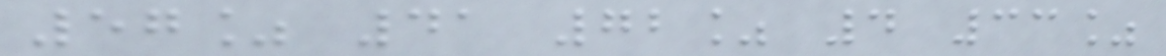57% 41 72% 4 33%
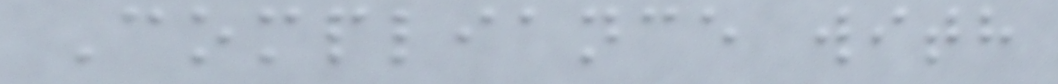Compliance with
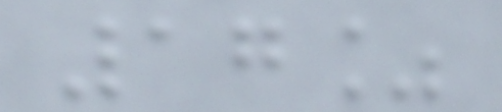17%
